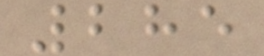285
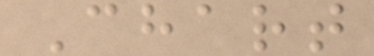Chart
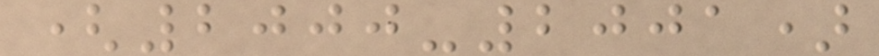(2000-2001)
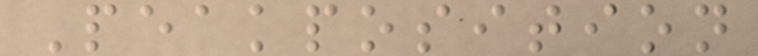Peakposition
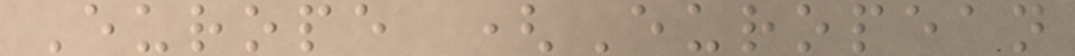Europe (European
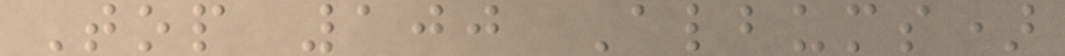Top 100 Albums)
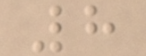8
